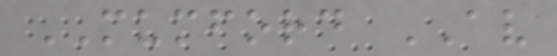MUMFORD AV
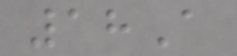18A
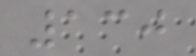130
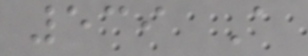539 A
